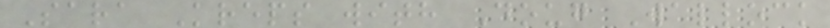Sara Kreps with Doug Wallock
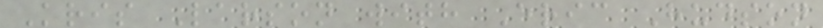Kris Larson with Eric Hudson
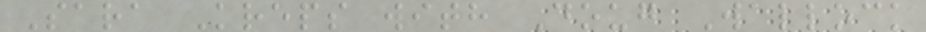Sara Kreps with Doug Wallock
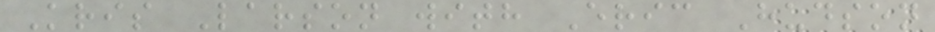Kris Larson with Eric Hudson
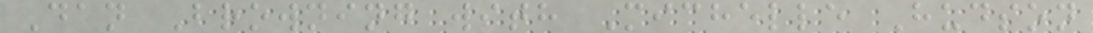Dan Browning with Michelle Hudson
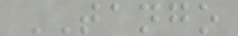TANGO
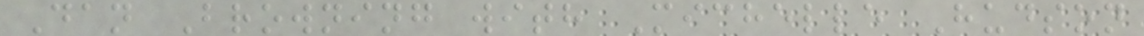Dan Browning with Michelle Hudson
